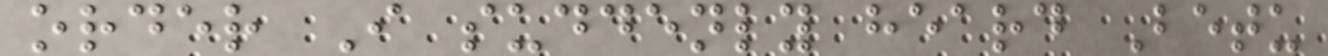order I suddenly heard Betu
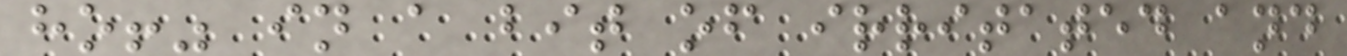ho!" in a bit of irritated and
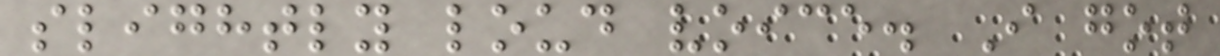slightly loud voice. I got
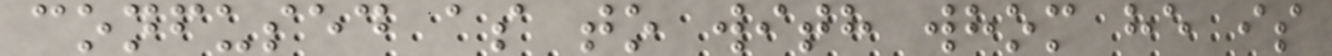confused as to with whom he is
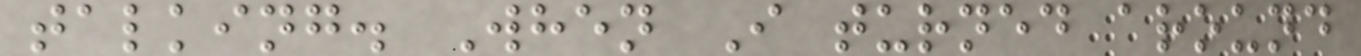talking. When I turned around
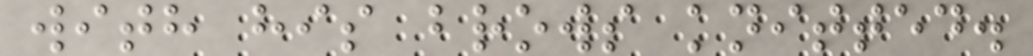with his brows knitted.
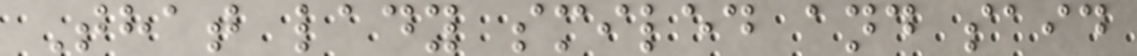That lady smiled and said
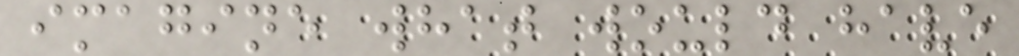imagine what would have
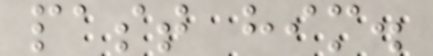past him.
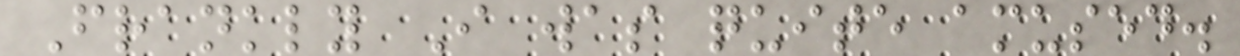Frankly I was quite amused.
